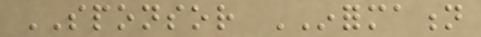SPONSOR INFORMATION
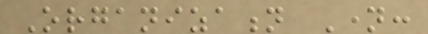Organization Name:
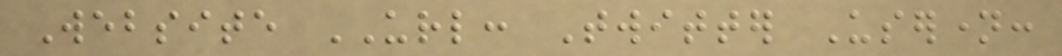Website URL: Twitter Username:
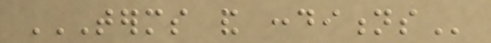TERMS AND CONDITIONS
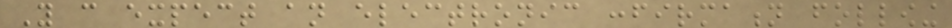You can expect an electronic confirmation following
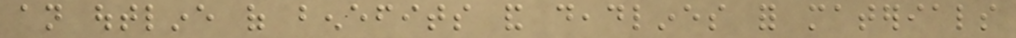an outline of benefits and deadlines for materials
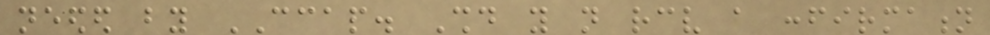needed by CCAP. Should you not receive a confirmation
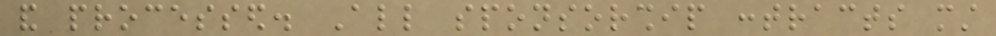and processed. All sponsorship contracts must
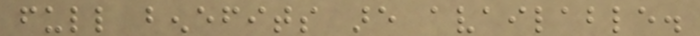full benefits are available.
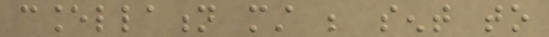cancellation must be sent to
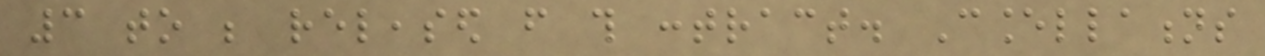3 to be released from this contract. Cancellations
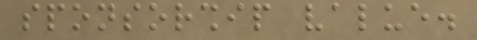sponsorship value.
